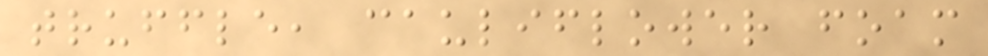truffle, cauliflower foam
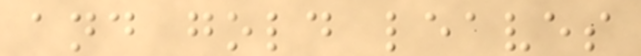and gold leaves
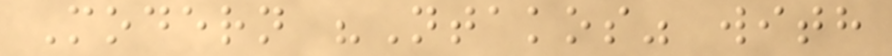Modern "Ntakos" with
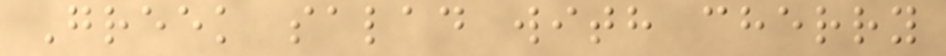Greek salad with cherry
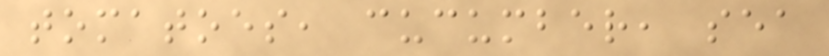tomatoes, cucumber, sea
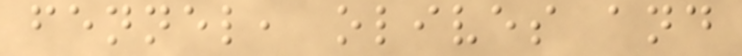fennel, olives and
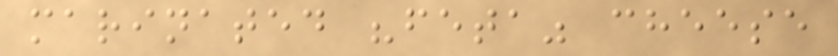marinated "feta" cheese
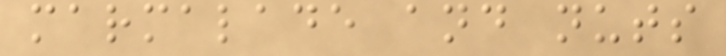marmalade and nuts
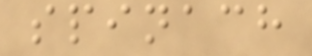spinach
